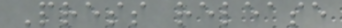Press release
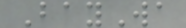BayWa
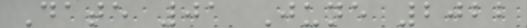Date 01 June 2022
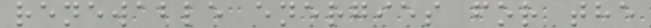renewable energies for the
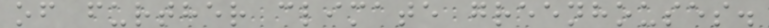of further climate greenhouses.
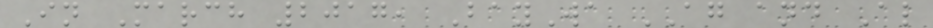In March 2017, BayWa AG and Al
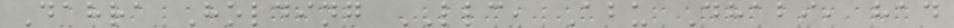Dahra Holding LLC, Abu Dhabi, had
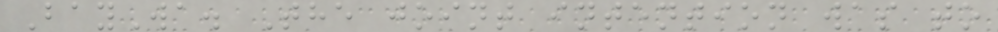BayWa. The joint intention was to
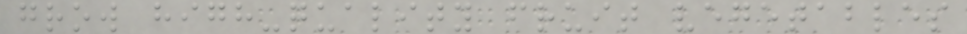grow high-quality fruit vegetables
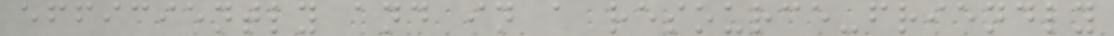efficiently and in a resource-friendly
